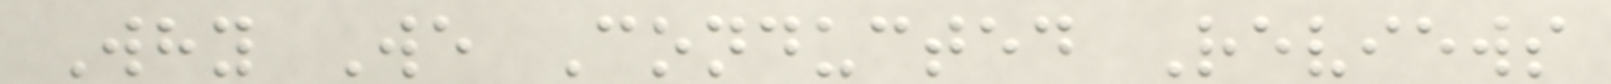Why We Conducted Reviews
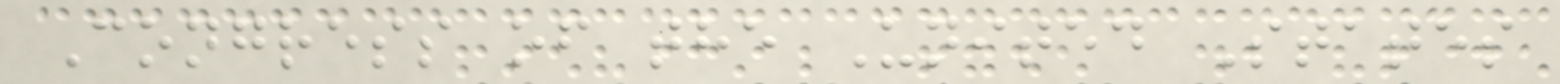Congress of the United States
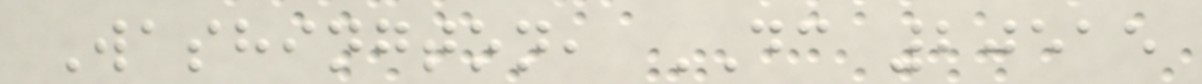Washington, DC 20515
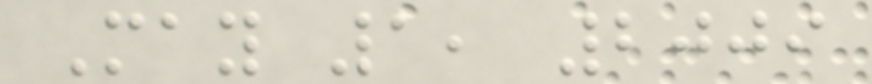May 1, 2009
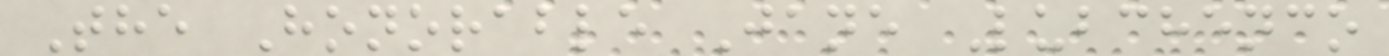The Honorable Jane Lubchenco
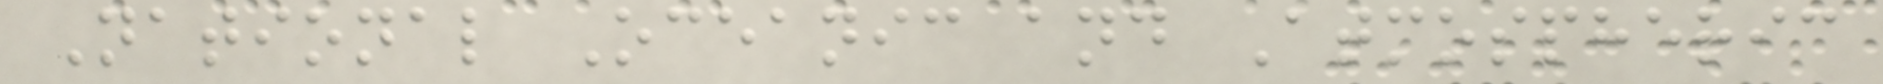National Oceanic and Atmospheric
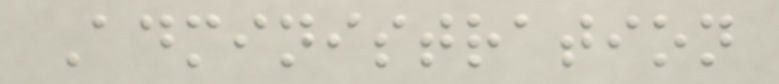Administration
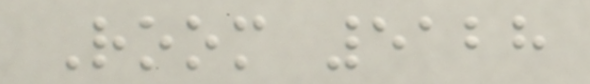Room 5128
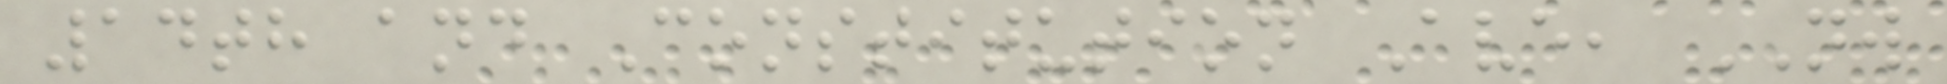14th and Constitution Ave, NW
